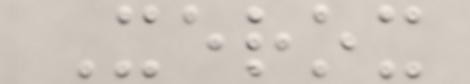Xerox
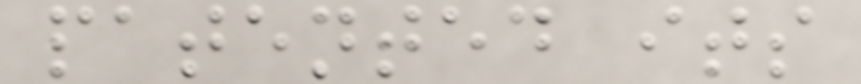patented its
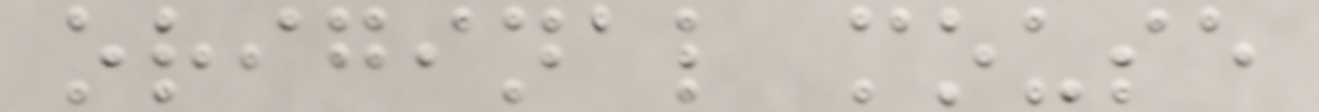original mouse
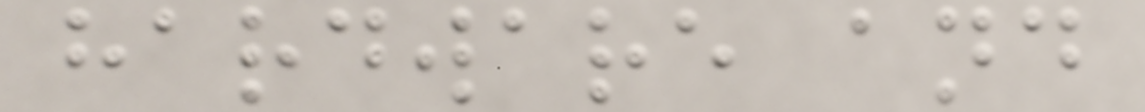hardware and
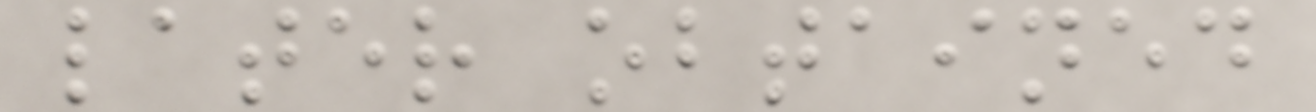later obtained
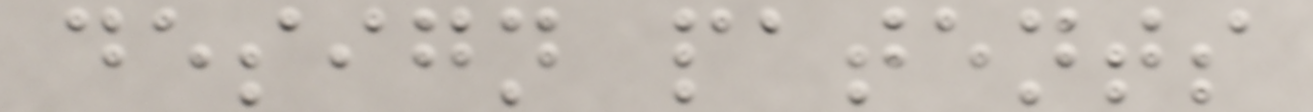design patents
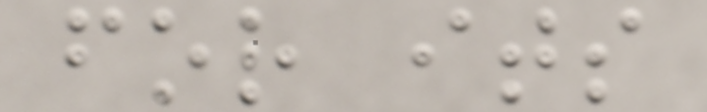for its
